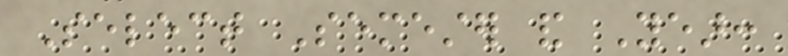Select Semester and Year:
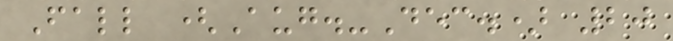Fall (Aug.-Dec.) 20
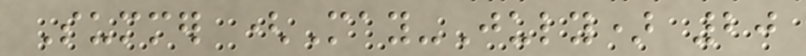Summer (May-July) 20
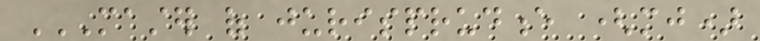MASTER OF JURISPRUDENCE (MJ)
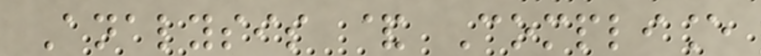Analysis & Compliance
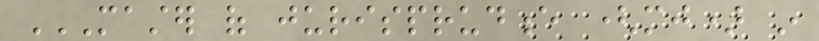MASTER OF JURISPRUDENCE (MJ) IN
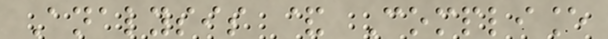Analysis & Compliance
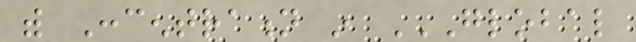with Concentration in GLOBAL
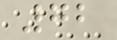72
